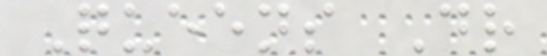Queens Dr
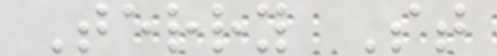Terry St
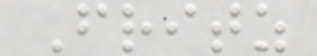Fritz
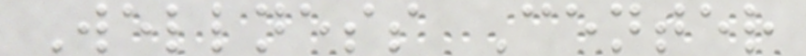Wellness Center
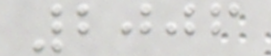2006
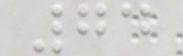74
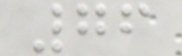76
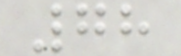78
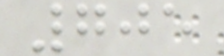705
